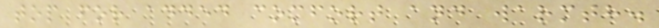top for added comfort and warmth.
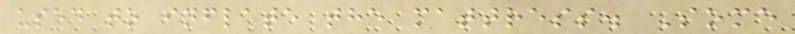used to inflate the mattress. Some
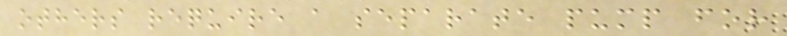others require a separate pump for
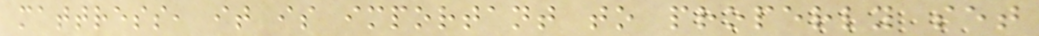mattress, it is important to properly set
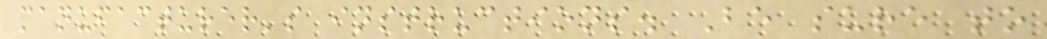manufacturer's instructions. Be sure to
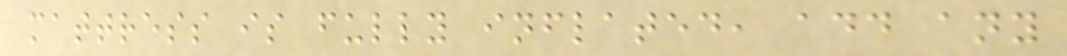mattress is fully inflated, add any
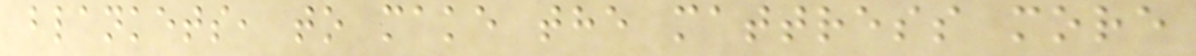blankets, to make the mattress more
